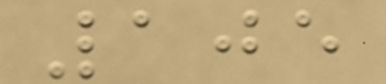105
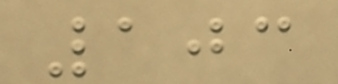103
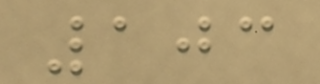103
